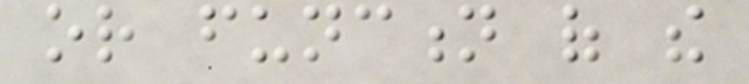or function of the
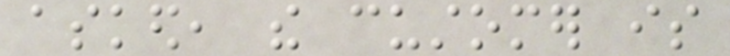asked, the customer is
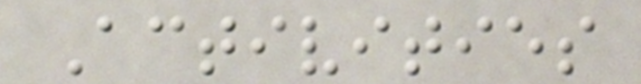Activities
